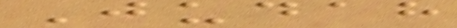Judah
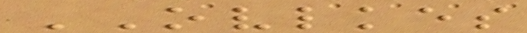OVLKES
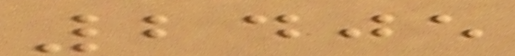2405
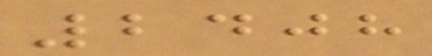2408
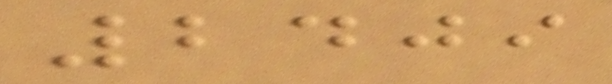2409
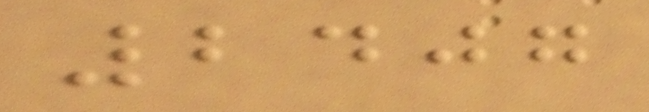2407
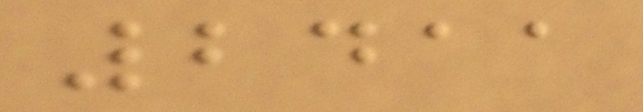2411
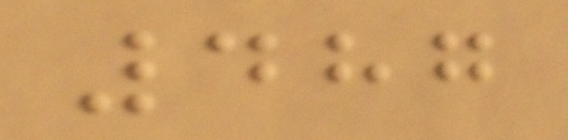487
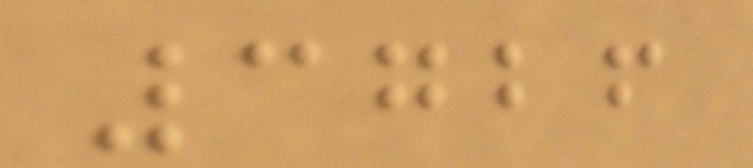3726
